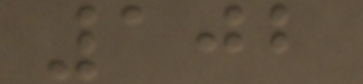102
